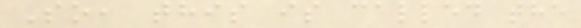So, this is called the
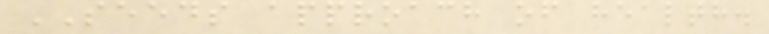SEEDS approach of health.
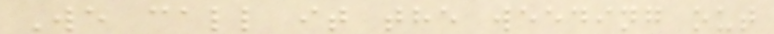We call it the weeding out
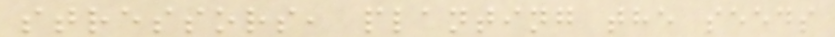stressors, planting the seeds
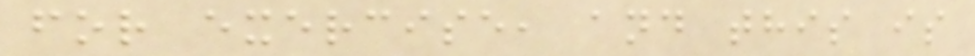for exercise, and this is
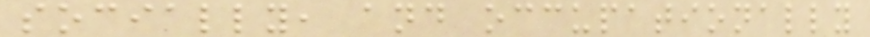socially, and occupationally
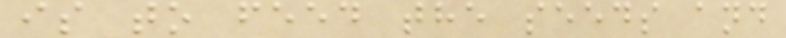is to feed the seeds and
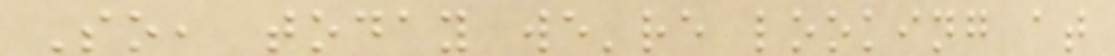So, today we're looking at
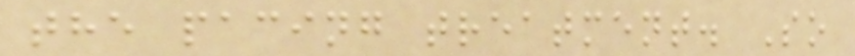the pacing treatment. So
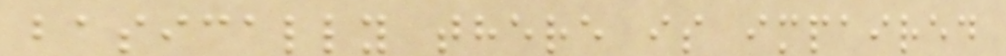basically there is impaired
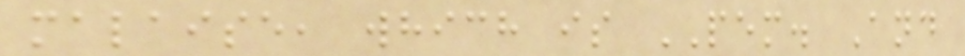malaise, which is PEM. And
